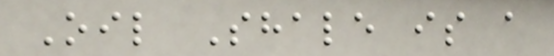Oil Shale is a
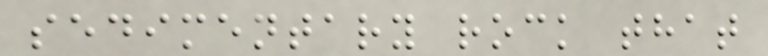sedimentary rock that
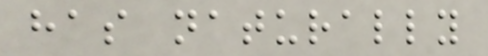has naturally
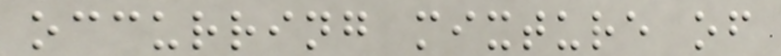occurring mixture of
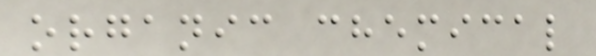organic chemical
